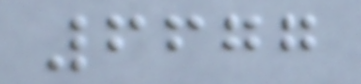6677
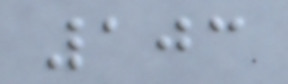103
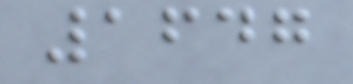1647
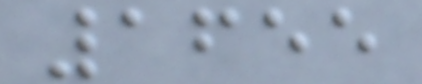1655
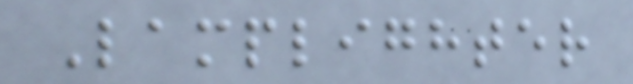Lamplighter
